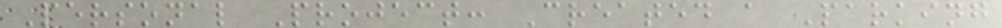Personal Project: Created a Parking
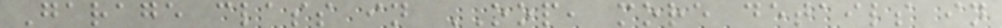Garage class in OOP, more details in
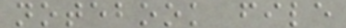notebook file
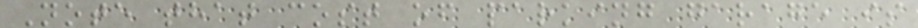Note that cost of parking garage is
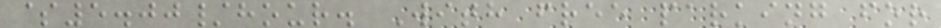$5.00/hour. With free parking for
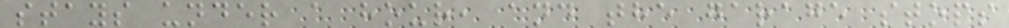stays under a hour, and the garage stops
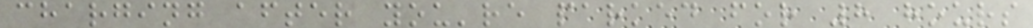charging after you're parked for 8 hours
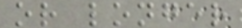or longer
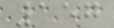157
